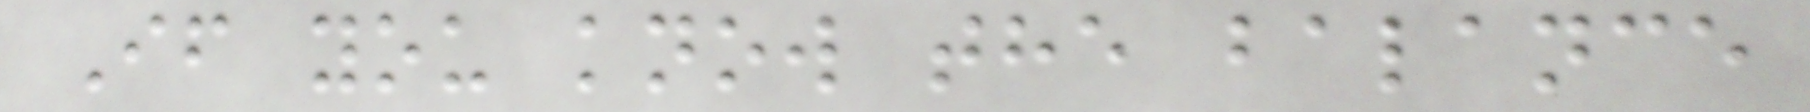If you know the balance
